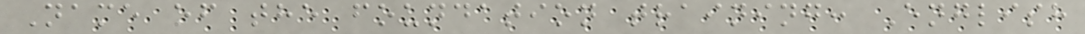Name of the foundation training: English
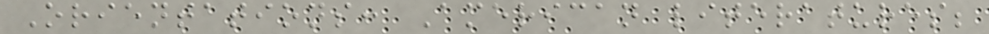Orientations: American literatures;
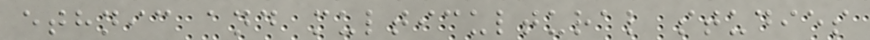ethnic and multicultural studies
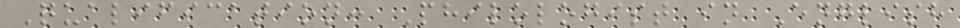Qualification: Philologist in English
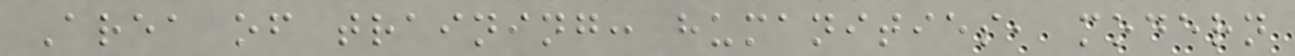Area of training: humanities, modern
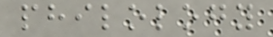philology
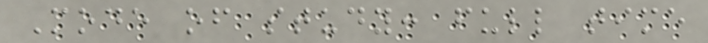Mode of study: full time
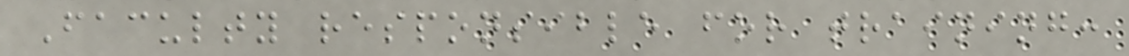Faculty responsible for training:
